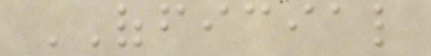OFFICIAL
